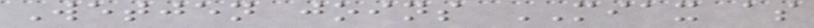Wetjen joins MIAX as
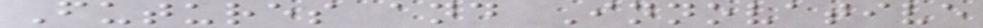Futures and Innovative
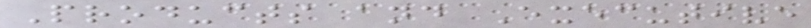Products and Executive
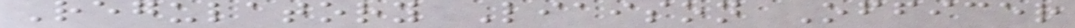Regulatory Liaison Officer
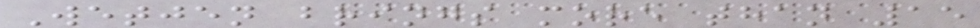Wetjen brings more than 15
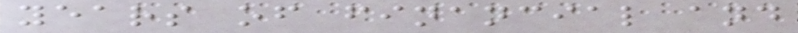years of financial and
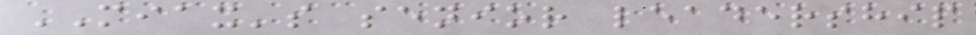MIAX's senior leadership
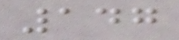147
